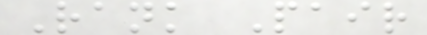Rank Pair
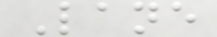Lane
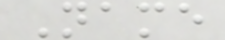Name
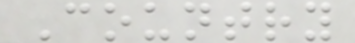Country
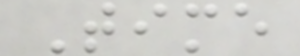Time
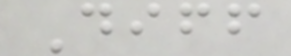Diff
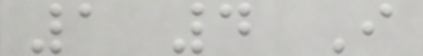1 4 I
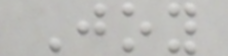Joy
